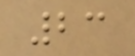23
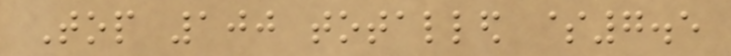Top 100 totalled $7.5
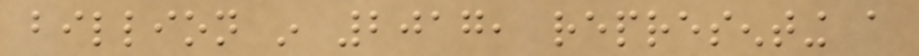billion in 2017, representing a
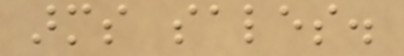arms sales.
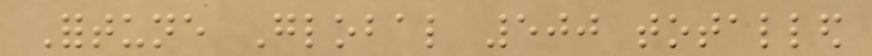Fortune Global 500 totalled
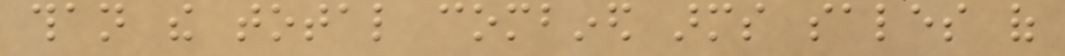than the total combined arms sales of
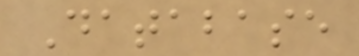Database
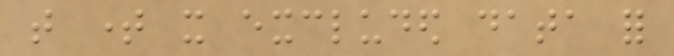that time it excluded data for
